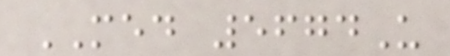MED 5674U
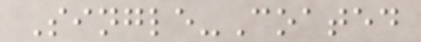Single-Coated
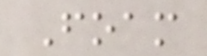Foam
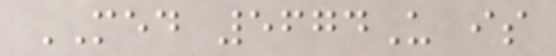MED 5674U is
